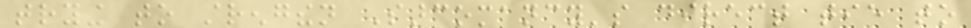trying to strengthen Sarcomancy's direct tie to
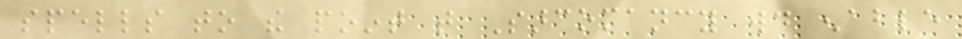spells to the point that Sarcomancy would enable
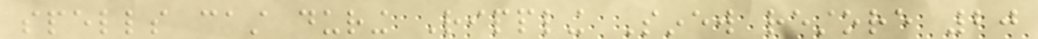spells cast during Rippling Sinew restore 20
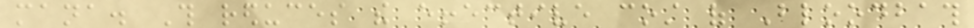mana. This reduces the effective cost of Bloodbath
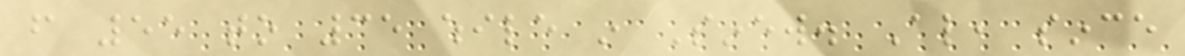from 55 to 35 while in Sinew. Also, since
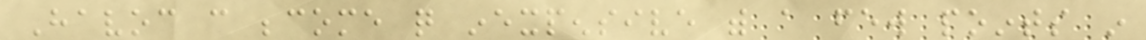Havoc can become quite inexpensive with a few points in
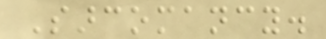Sarcomancy.
